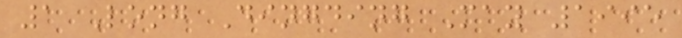1 Long Dingding May 1995
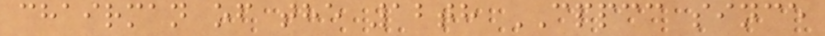chairman of the 12th CPPCC since
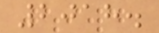2018.
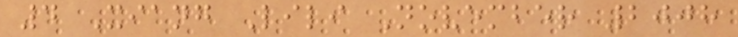4 Xiang Lili November 2008
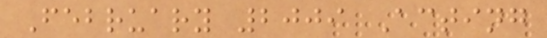February 2009 Acting
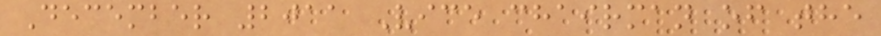December 2011 Vice chairman of the
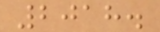2018.
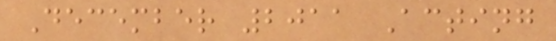December 2011 Acting
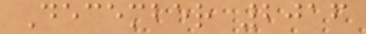December 2016
